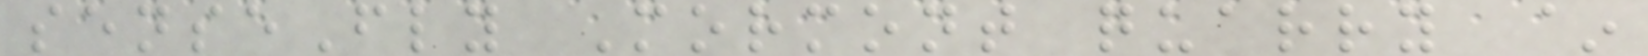senseFly Mormont quarry ~
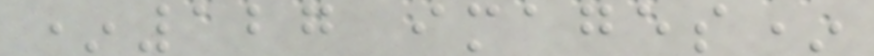*127 images*
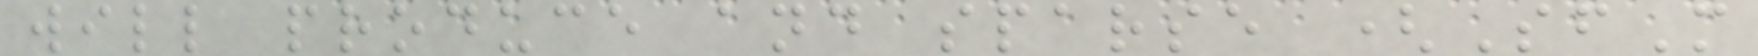will produce and sparse (SfM
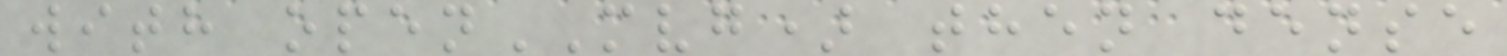with openMVG) then dense
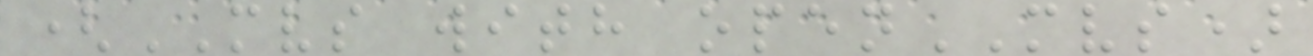(MVS with openMVS)
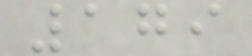179
